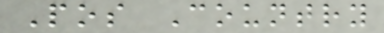Pos Country
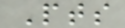Pts
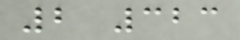2 323
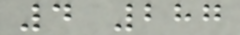4 287
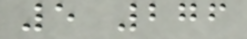5 276
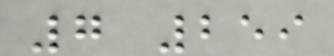7 259
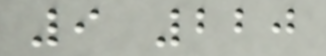9 220
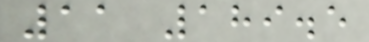11 189.5
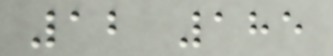12 185
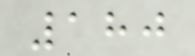180
